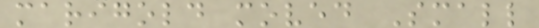marigold moved Small
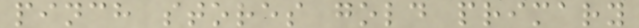pinch stores gold primary
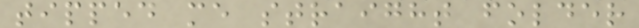tipped me straight folder
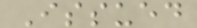Issued
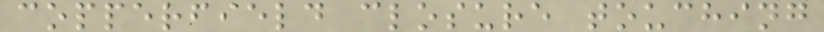copperfield closure touching
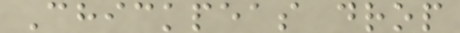Chickpeas drop
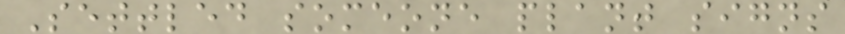Settled someone plant signs
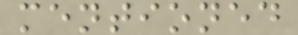mentioned
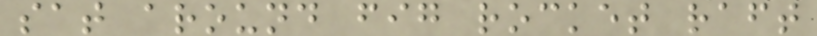sat around fig rocket raft
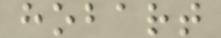hobart
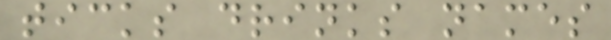ticks drinks names
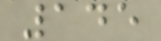145
